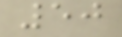50
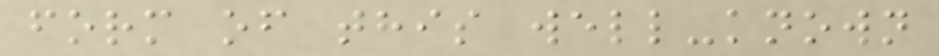form of this well-known
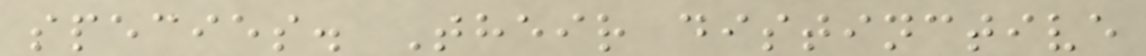species. Their distinctive
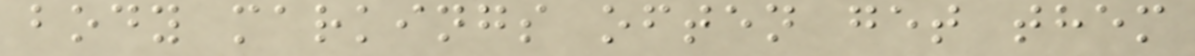body markings often get them
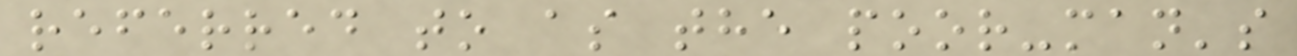referred to as the poor-man's
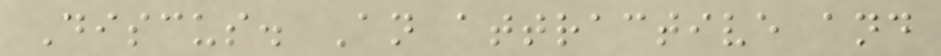Discus. An attractive and
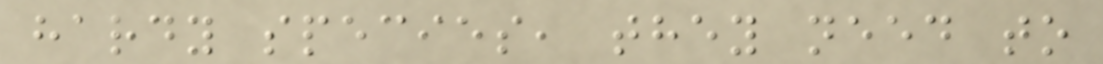hardy species, they need to
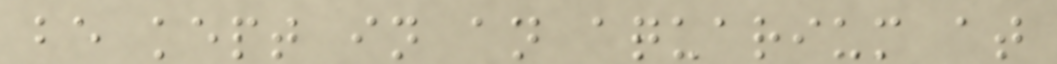be kept in an aquarium at
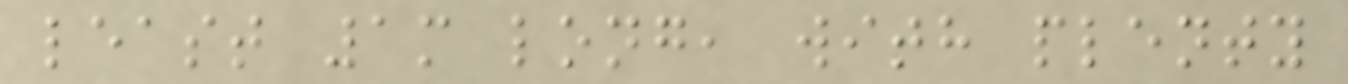least 1m long, with plenty
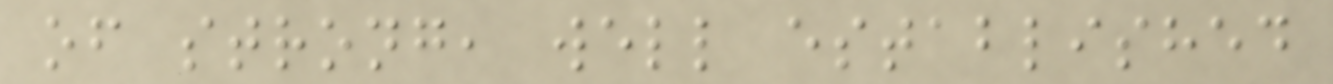of strong, well established
